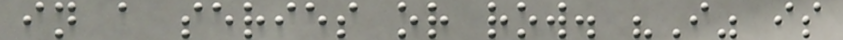in a series or row. "I" is
